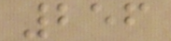256
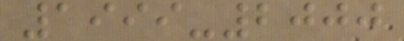1999-2000
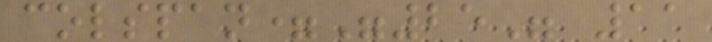colspan="25" 11
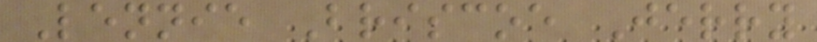Lennie Briscoe Jerry
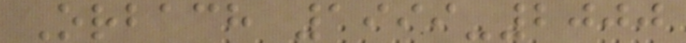Orbach 1999-2000
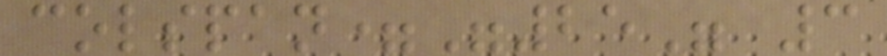colspan="25" 3
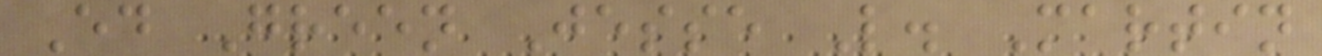Ed Green Jesse L. Martin
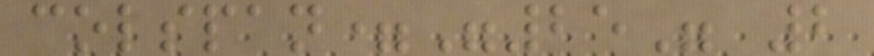colspan="25" 2
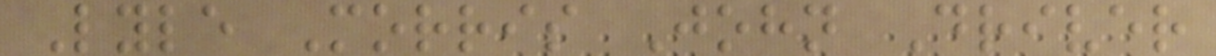Lyle Morris John Driver
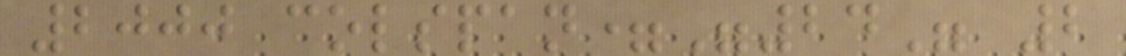2000 colspan="24" 2
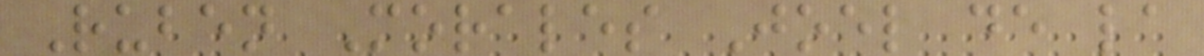Ruben Morales Joel de la
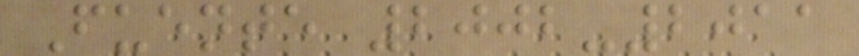Fuente 2002-2011
